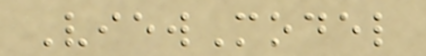ViewModel
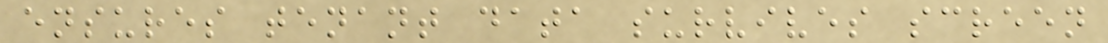ensures tenant data survives screen
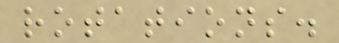rotations.
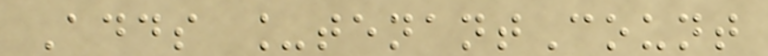Adds _tenantCount
